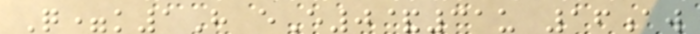Q=k1H eE0&31u 16aw
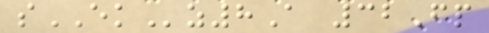sEKz8A 32Fp
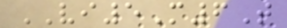VI5M6T
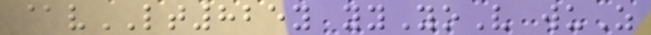@vLT825y yyYoV wuZ
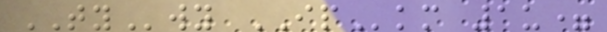TYwy IPkm 1u=
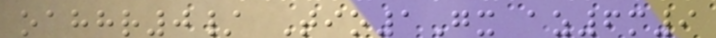oahhr0/ Tio1Gx az6m9
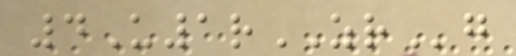4U1rZRg
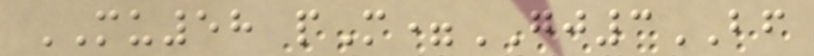MU58 pM=GJ3BF
